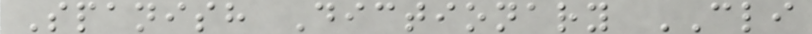Spanish Dictionary CLI
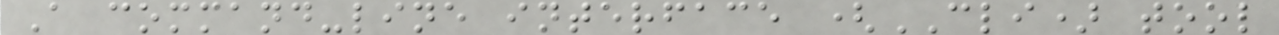A command-line interface (CLI) tool
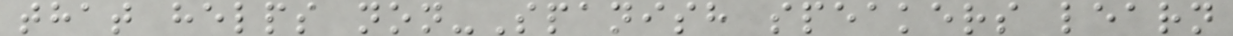that helps non-Spanish speakers learn
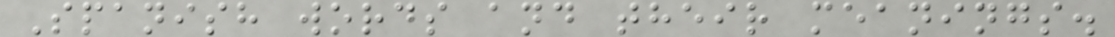Spanish words and their meanings.
